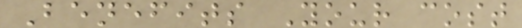Benefits Your cost
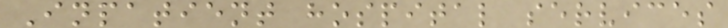Inpatient hospital services
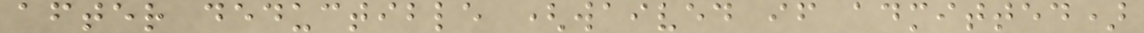after deductible (waived if admitted)
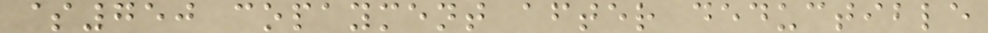$750 copayment after deductible
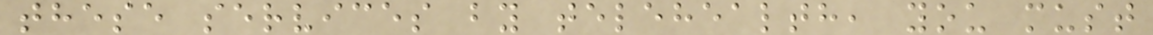these services by telehealth, you must
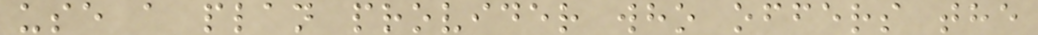use a plan provider who offers the
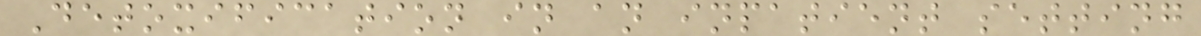Detoxification in an inpatient setting
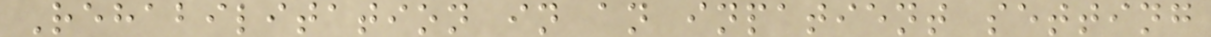Rehabilitation in an inpatient setting
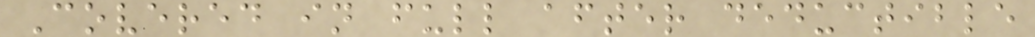Covered in full after deductible
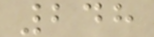248
